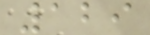129
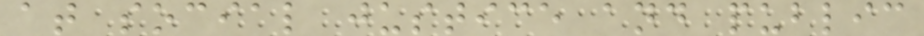at social justice and public
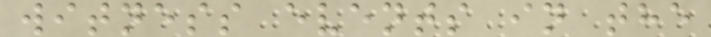witness events in the
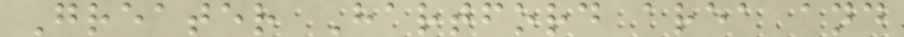Greater Hartford area and
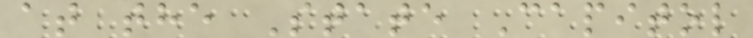at the State Capitol
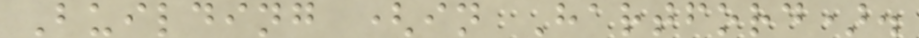Building (in Hartford).
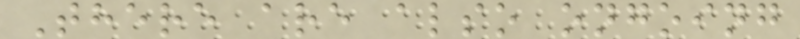There are also ongoing
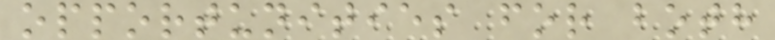opportunities for both
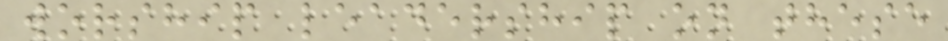worship leadership on these
